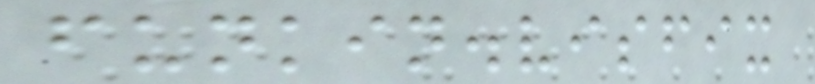funkin.visfix
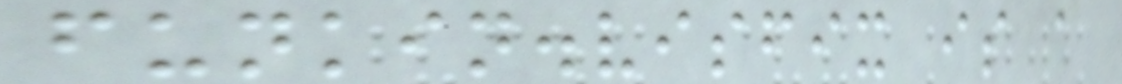funkin.visfix is a
